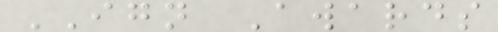IGN Awards
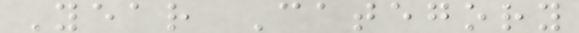Year Category
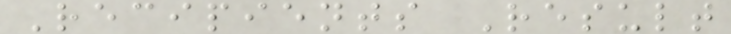Recipients Result
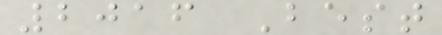2016 Best
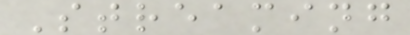Streaming
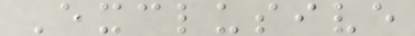Exclusive
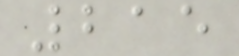215
